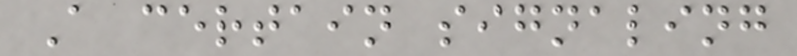A certain signaling
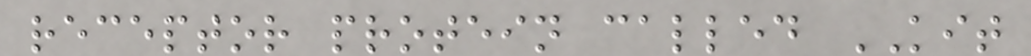receptor protein called KIT
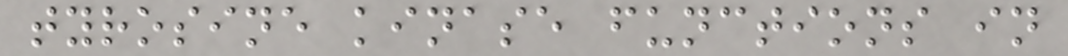tyrosine kinase functions in
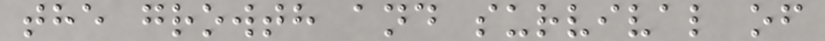the growth and survival of
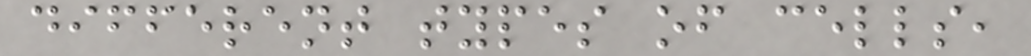different types of cells,
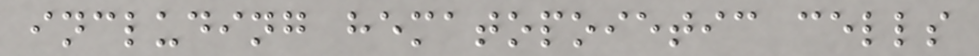including hematopoietic cells
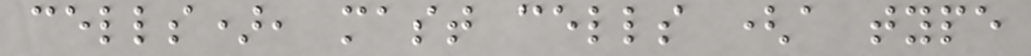cells), mast cells (a type
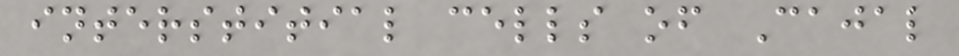interstitial cells of Cajal
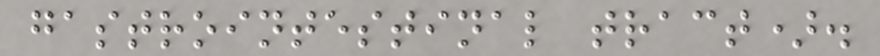gastrointestinal tract).
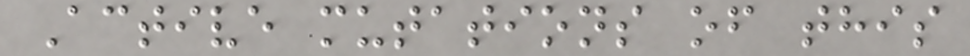Active mutations of this
